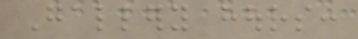Gallery hours:
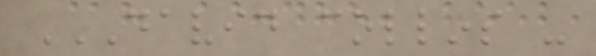DAVID COLLINS -
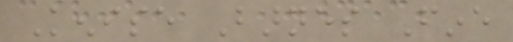Kenise Barnes Fine
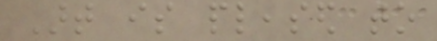Art is pleased to
